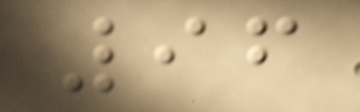96
